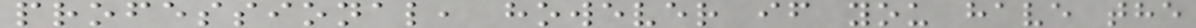professional, however if you have the
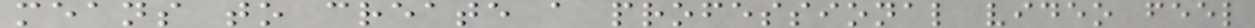means to create a professional video feel
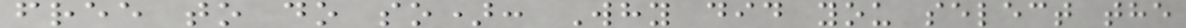free to do so): Why did you select the
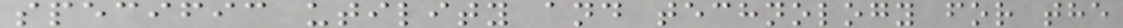specific utility and technology for the
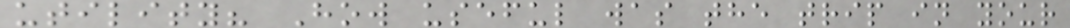utility? How useful was the trip in your
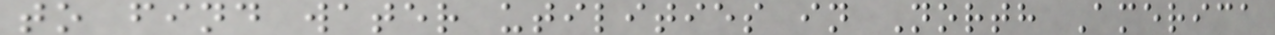to find water utilities in North America
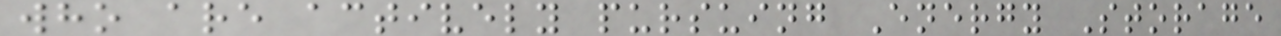who are actively pursuing Energy Storage
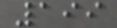199
